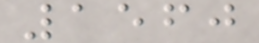1560
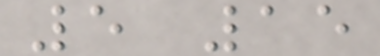5 15
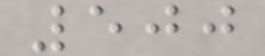500
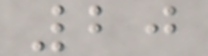20
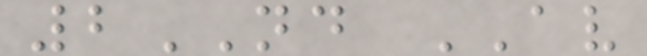2ND AV
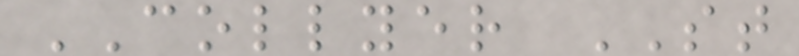COLLYER ST
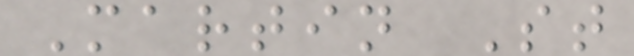Martin St
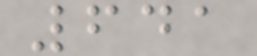641
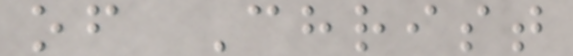of Christ
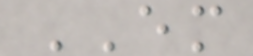EM
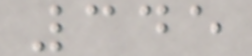345
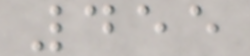455
